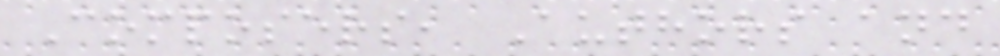Composers, Authors and
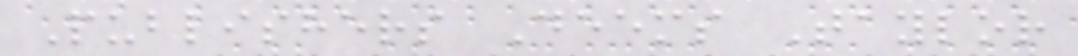Publishers Deems Taylor
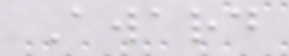Award
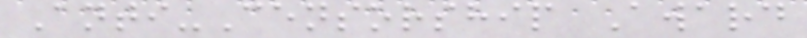Anti-Censorship Award
